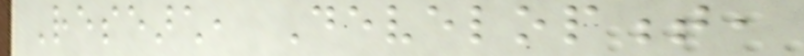Research, Development,
